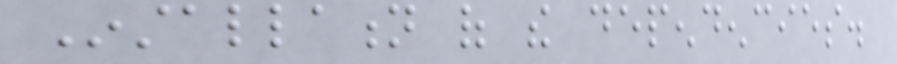Installation of the dependencies.
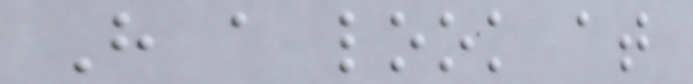Have a look at
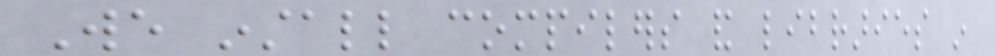We install compilers and libraries in
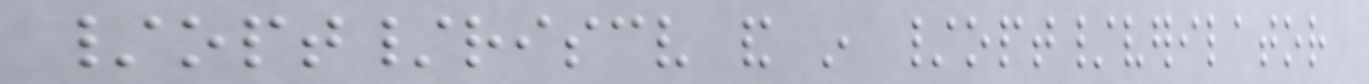/opt/riscv and in /opt/verilator
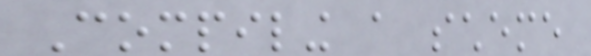Compiling a scheme
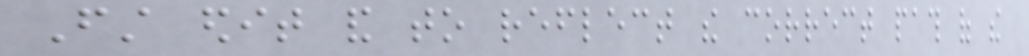First edit and to reflect the correct path of the
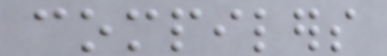compilers
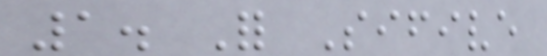1. For Sifive
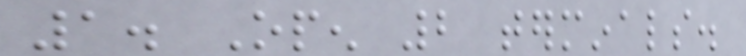1. Open 2 terminals.
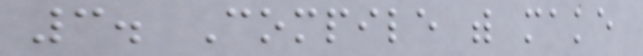3. Compile with make
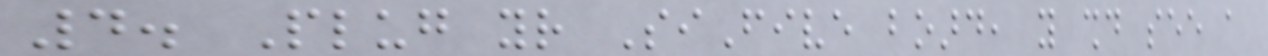4. Plug your SiFive board, you should see a
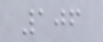106
